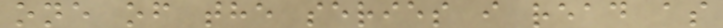one of the series i read as
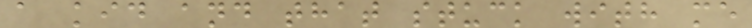a kid and that stuck with me
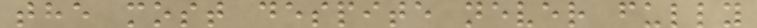the most despite never fully
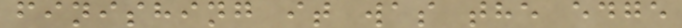finishing it was the edge
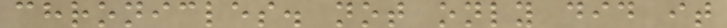chronicles. not only did it
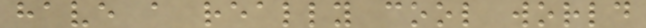have a really cool world
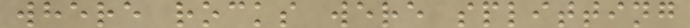where rocks were splitting
